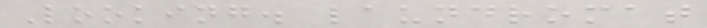Looking. laundromat
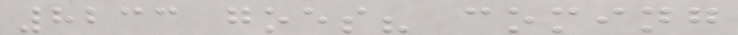8233 goes? coming
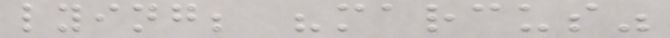lying; "marcus"
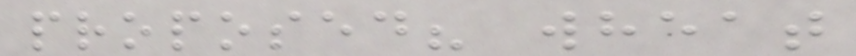proposed? wheat
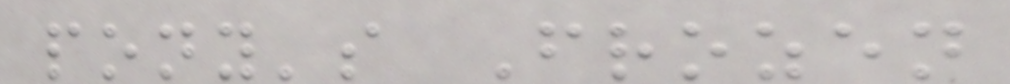pony's Frozen
